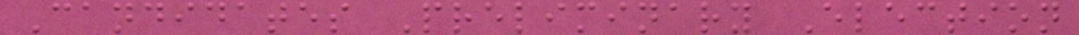Candidates Preliminary Election
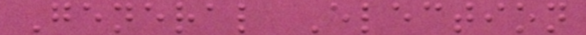General Election
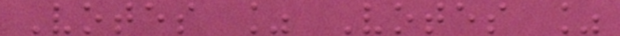Votes % Votes %
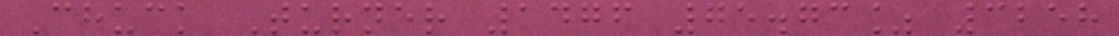Chuck Turner 1476 75.73% 3258
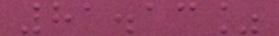81.13%
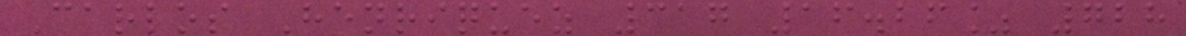Carlos Henriquez 317 16.26% 728
